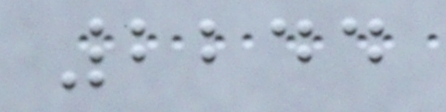2244
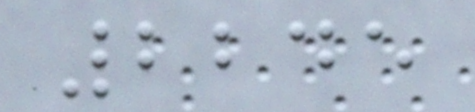2245
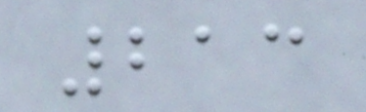213
